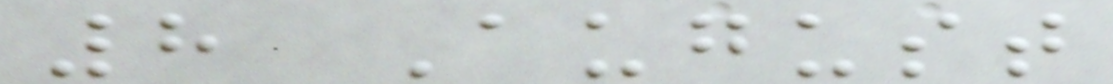8 August
